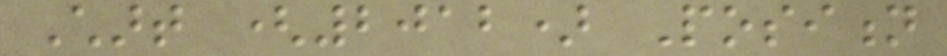Chart (2012) Position
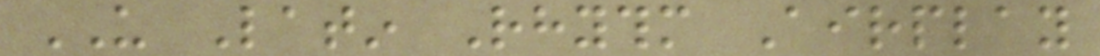US Latin Rhythm Airplay
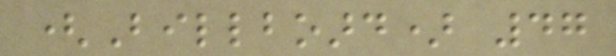(Billboard) 47
